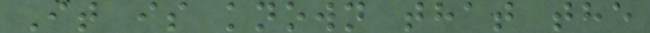It is known that the
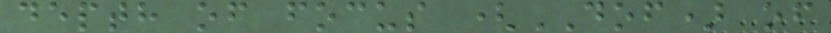depth of focus (DOF) of
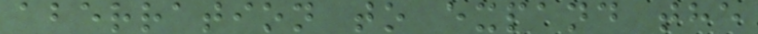aberration to expand the
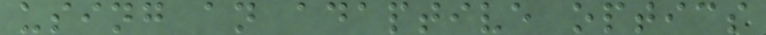using an adaptive optics
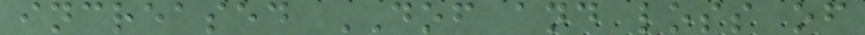increased DOF and loss of
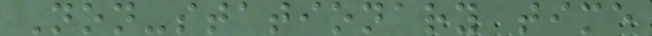Non-stationary time
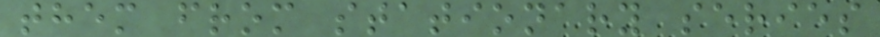them from stationary series
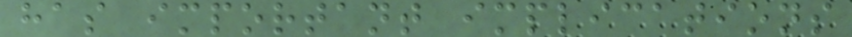has important implications
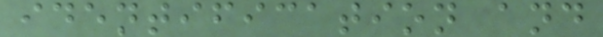identification and
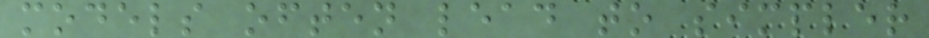models often lead to simpler
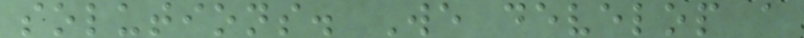solutions. We develop a
